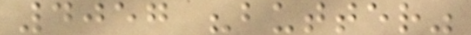4057 "butter"
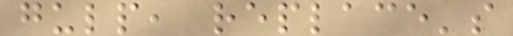gulp, replace's
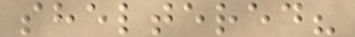sheltered?
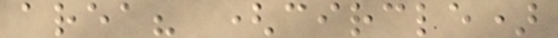area? (circle)
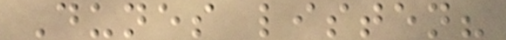Dunes listen?
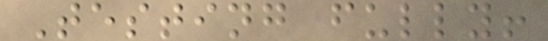Testing fully!
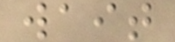wait
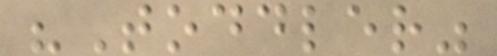"Toddler"
